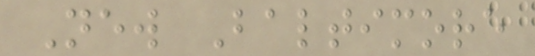New Baltimore
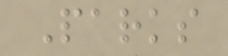Parks
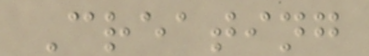Creating
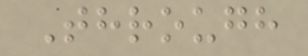Through
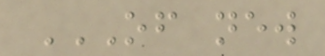OF NEW
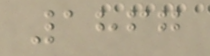1867
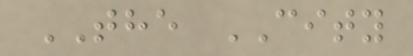THE CITY
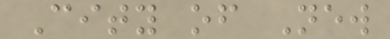City of New
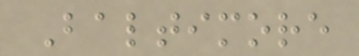Baltimore
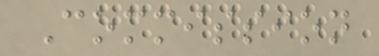Commission
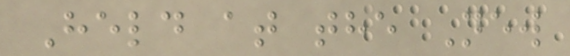Held at the New
